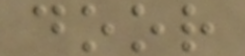door
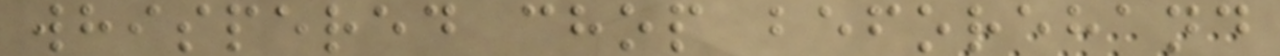whispered chop beforehand
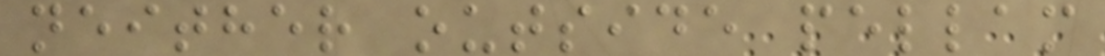neither outside pellam
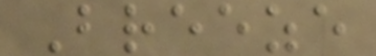Breeze
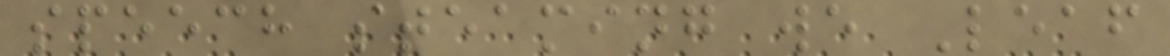speech steaming we Leaf
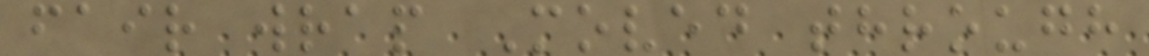fair wrap Moved through
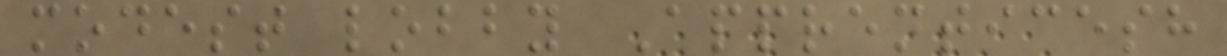modest lobby Apprenticesh
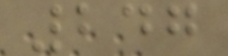247
